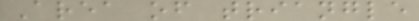Area of triangle
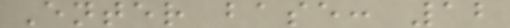Enter base: 12
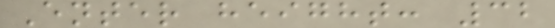Enter height: 32
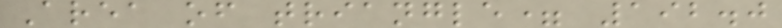Area of triangle= 192.0
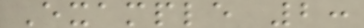Example 2:
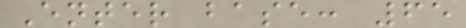Enter base: 65
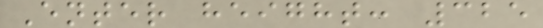Enter height: 325
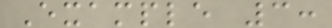Example 3:
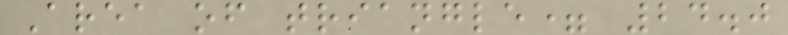Area of triangle= 24.0
